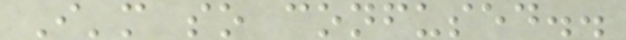I'm so confused..
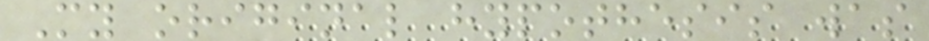My original hypothesis was
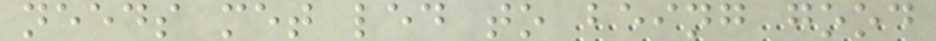needs met led to being good
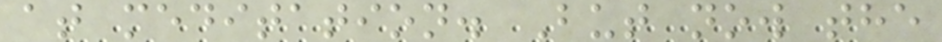at meditation. But now the
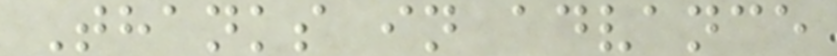Thanks in advance
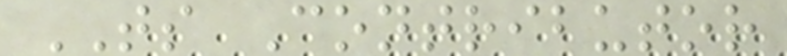TS Contributor
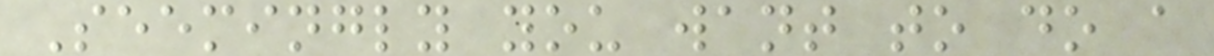Seemingly you want to do a
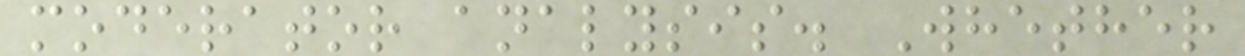moderator analysis. Whether
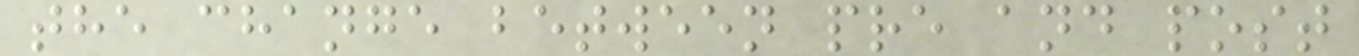the change between pre and post
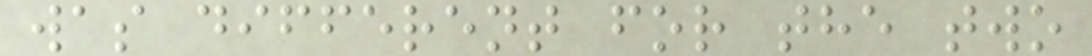was different for the two
